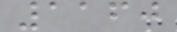1160
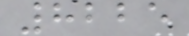8225
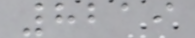8219
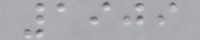1909
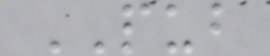PUB
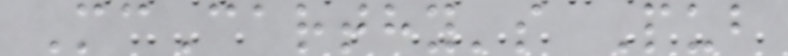McCarthy's Pub
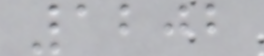1202
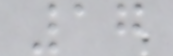17
